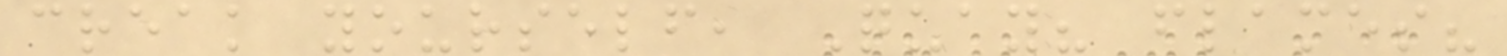creak yourself, Quay? flames?
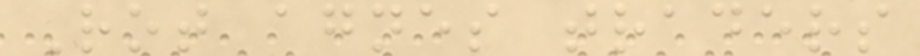Rot agnes traders
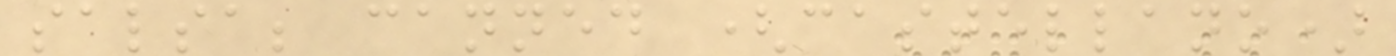salsa; canned (castellano)
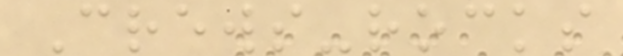Crews-rocks
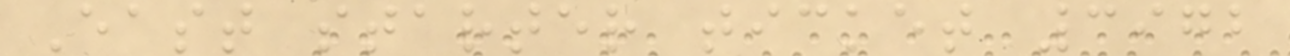East starter ticket 3972
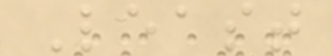Least
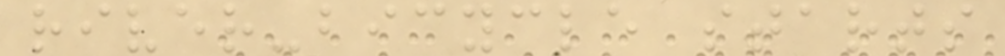river-bicycle starts
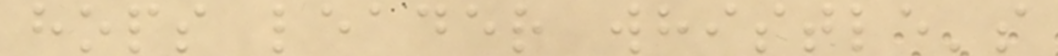hops leader whistle's
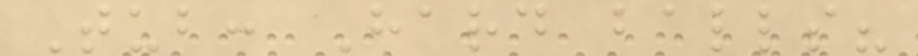Tub: Hard balls?
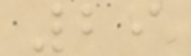29
